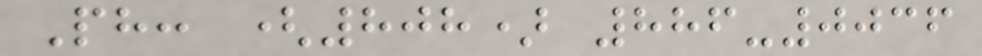Ph: (808) 886-0036
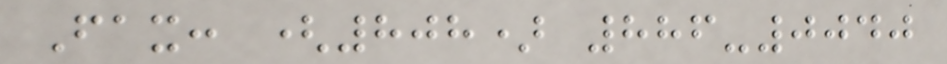Fax: (808) 886-0040
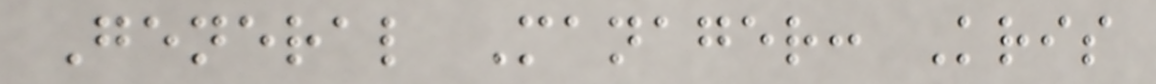General Manager: Kris
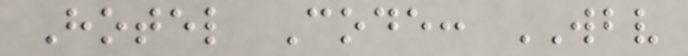Hotel Code: WBV
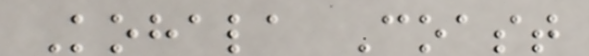Kohala Coast
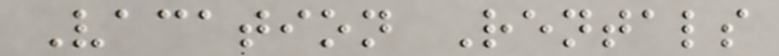Vacation Rentals
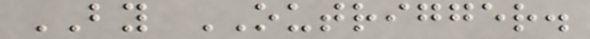BY OUTRIGGER.
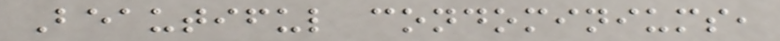Beautiful condominiums,
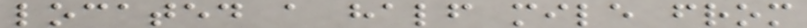located a half mile from
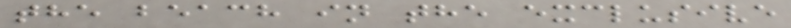the beach in the exclusive
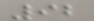92
